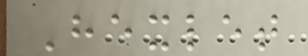Hexlet
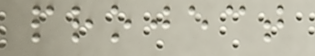project
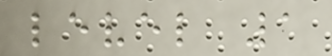level 1
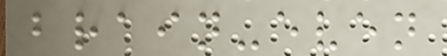brain-even
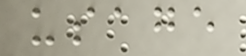usage
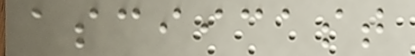asciicast
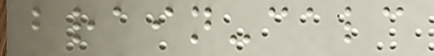brain-calc
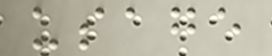usage
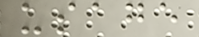usage
